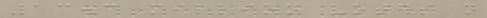13.3 million voters not
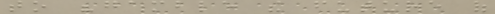to "gamble the future of
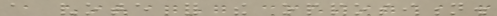a vote for the opposition.
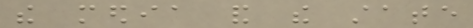the media and the state
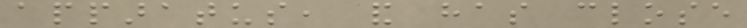apparatus, and has close
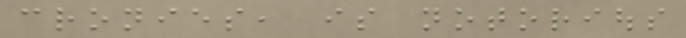cronies, is notorious
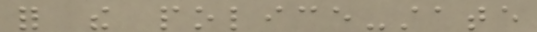for the police-state
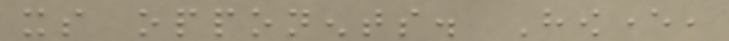its opponents. However,
